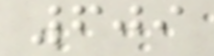609
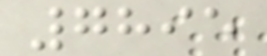7895
